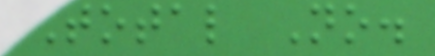Total No.
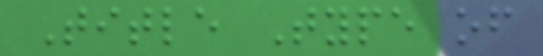Title Type of
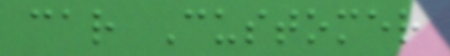car Customer
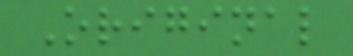Original
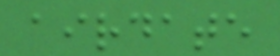airdate
